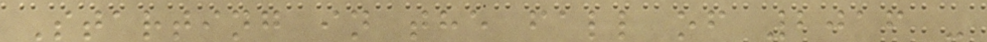Starting in the fall of 2016 -
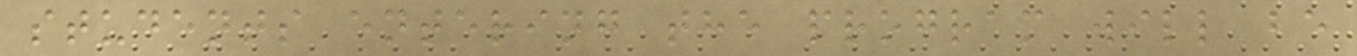students entering the program will be
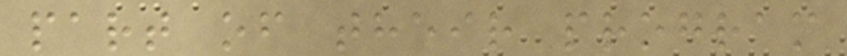part of their program
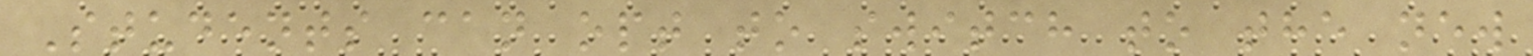Students can opt to switch to the new
